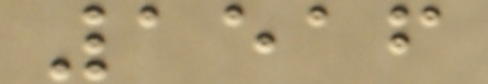1516
